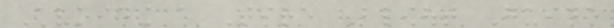Avoiding a Tire Blowout Guide
